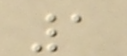1
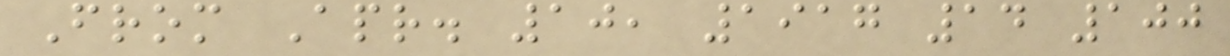From Apr. 10, 1917 14 100
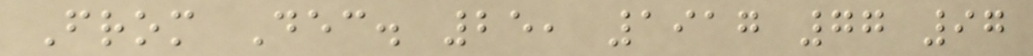From Dec. 25, 1917 77 97
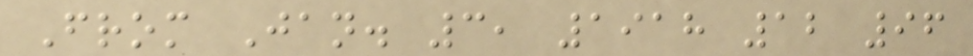From Jan. 3, 1918 12 96
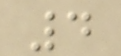4
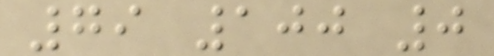79 100 0
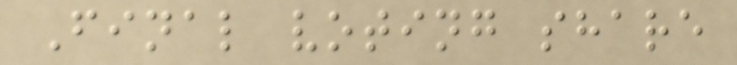Final voting share
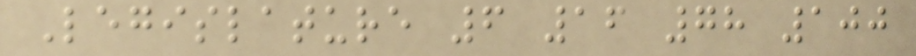Legislature 6 16 78 100
